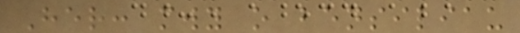Her: mwy o bensiliau
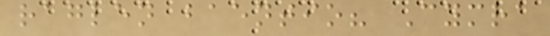raglen baentio? Cymra
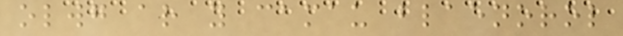olwg ar y camau blaenorol
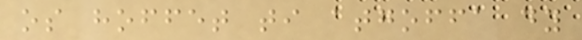os hoffet ti atgoffa dy
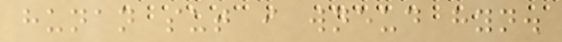hunan sut i wneud hyn.
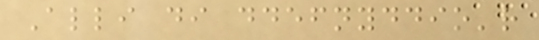Alli di ddefnyddio'r
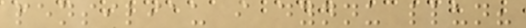pensiliau i dynnu llun?
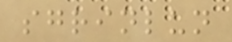sgrinlun
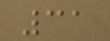31
